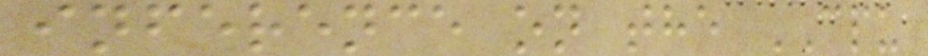inference on the CPU
